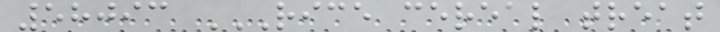58093 RICE CEREAL TREAT
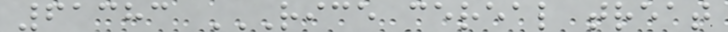61383 RICE CEREAL TREAT
